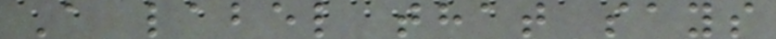A label that says
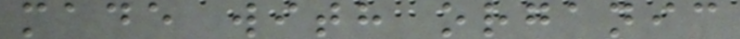made with organic
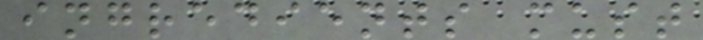ingredients must
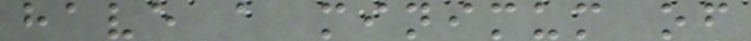have a minimum of
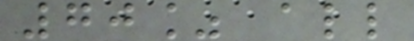70% all
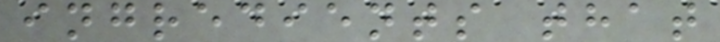ingredients that
